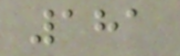181
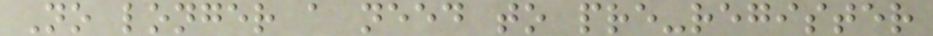No longer a need to pre-register
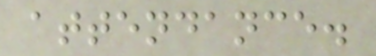attendance.
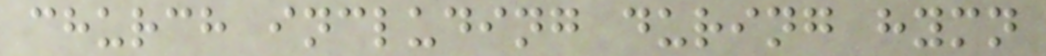church including during hymn
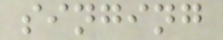singing
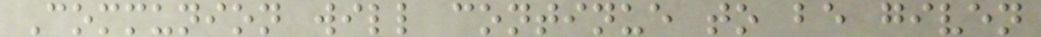Communion will continue to be given
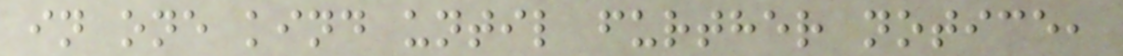in one kind until further notice,
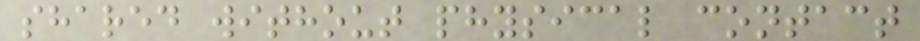shared without physical contact
